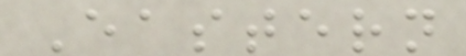Eastern
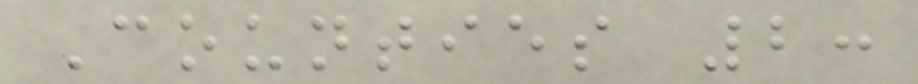Counties 2:
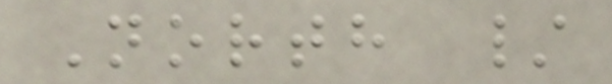North /
